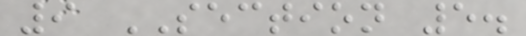9 SECTION 5.
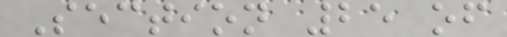Section 25 of
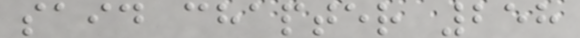said chapter 258
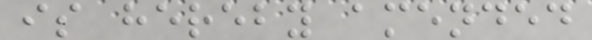is hereby amended
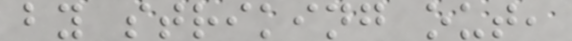by striking out,
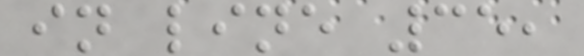in line 35,
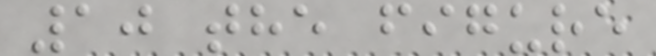10 the figure
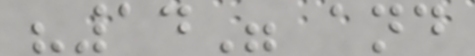"14" and
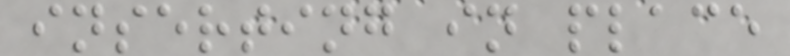inserting in place
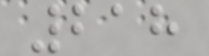218
